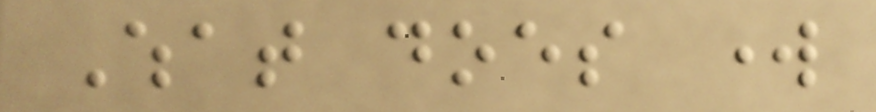What does work
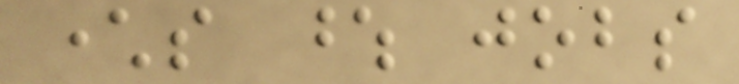characters whose jobs
